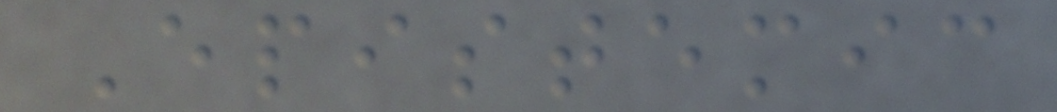Epistemic
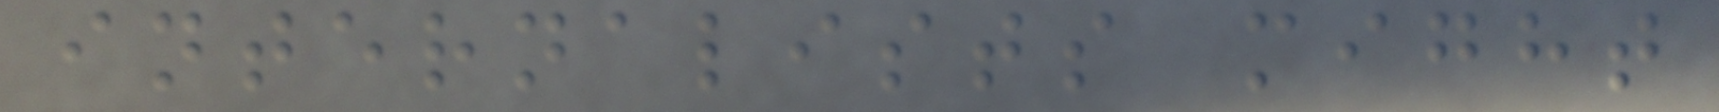internalists might
